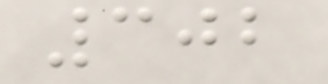302
